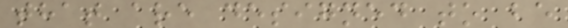that are designed to be
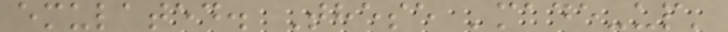emulated. These 'made-up'
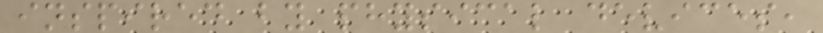inspired by physical devices,
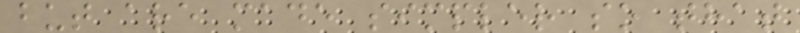but are made simpler so that
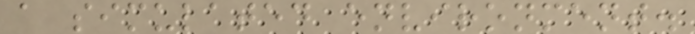a simulated environment.
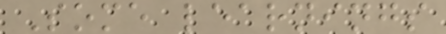Some learnings
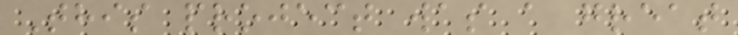This project was a great
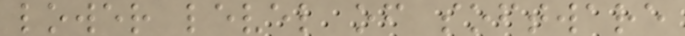lower level of software
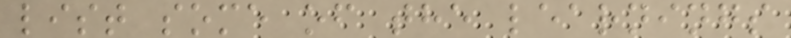list some of the learnings
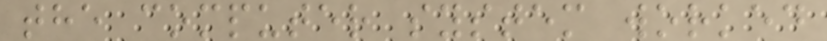the computer system worked
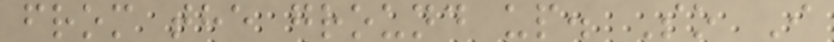from the ground up. So I
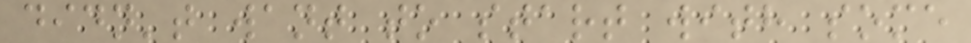didn't want to start with some
